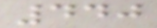440
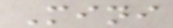Mini
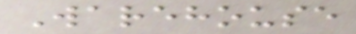Warehouse
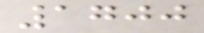1700
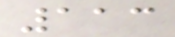113
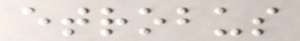etrobus
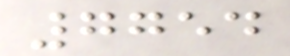7754
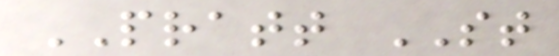PRATT ST
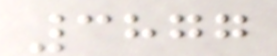3877
